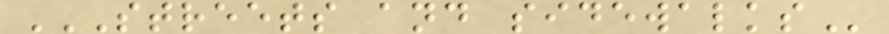STREETS AND SIDEWALKS
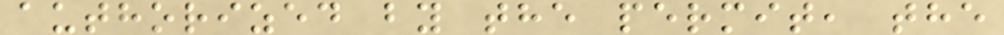authorized by the permit, the
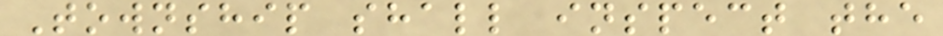Township shall inspect the
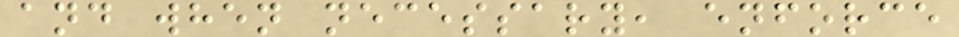and when necessary, enforce
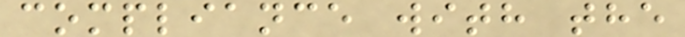compliance with the
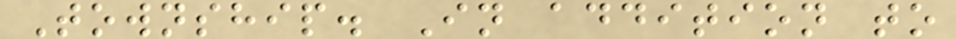Township. In addition to
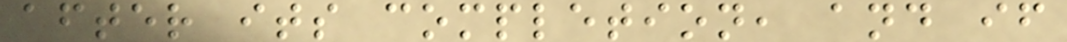after its completion, and if
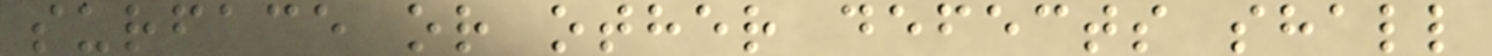surface or other defects shall
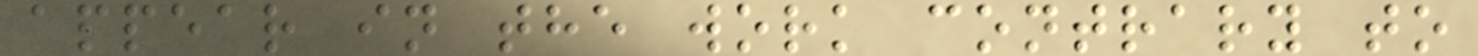appear in the work contrary to
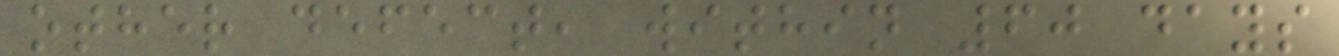other defect, within 60 days
